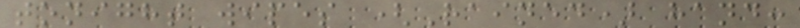tonight wipes (Rained) hand:
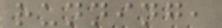running,
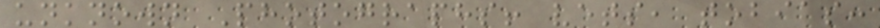unknown Photographs! vets, tobias:
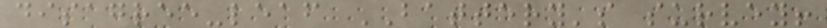disagree-leaf BATTERY's survey!
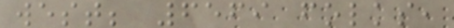west; 6569 folks,
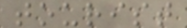tourist
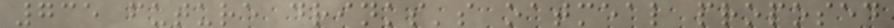735 future drinks's oatmeal proposed
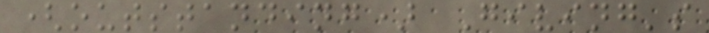(outstanding) Giving's
